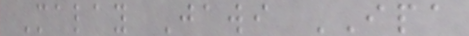Malay Jawi IPA
